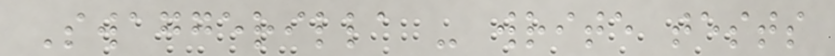Swaggerilla - write tests
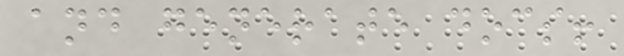and generate docs!
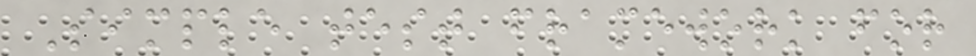Simple test framework for
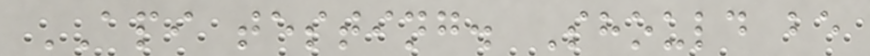API testing. Should be
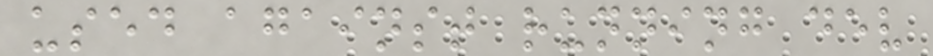used against running dev
